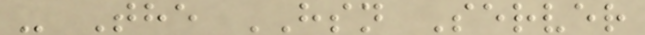- The HSN Server
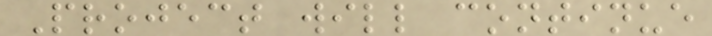Project will continue
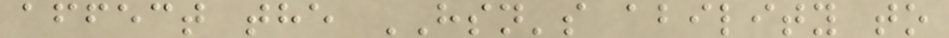affect the HSN's ability to
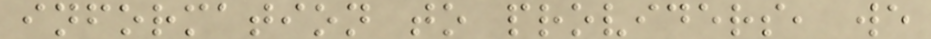information to providers, we
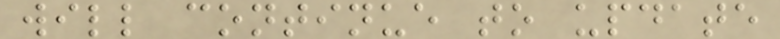will continue to update
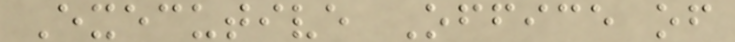Executive Office of
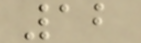12
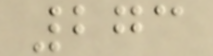273
